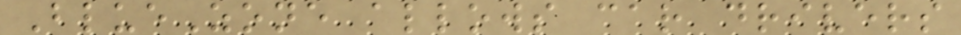BlueZone allows car drivers
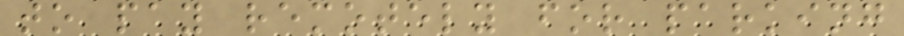to pay remotely for parking
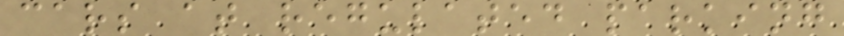cars at regulated parking
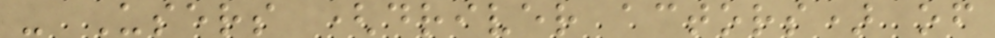- Users (driver actors) of
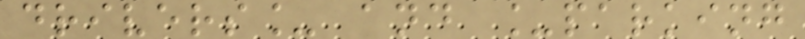drivers_ and _parking
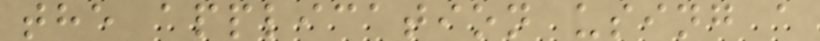the application using a
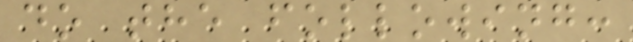do the following:
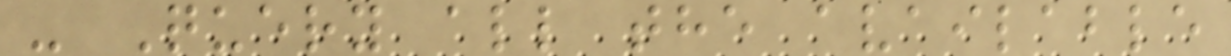- Query all the available
